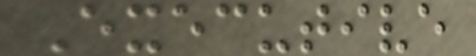Executive
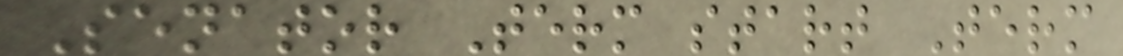Senator Term start Term
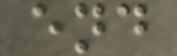end
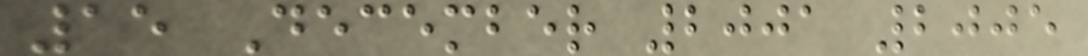15 December 2001 2005
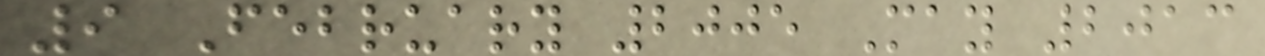9 February 2005 May 2013
